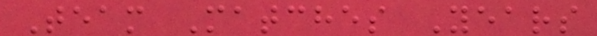Team Matches Years
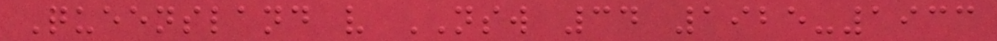Queensland v NSW 34 1925-1933
